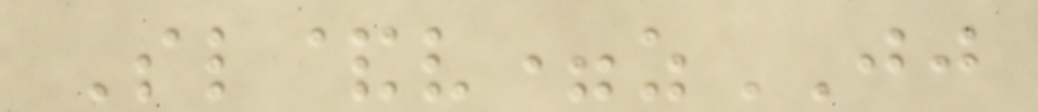Sl&v=zJJ
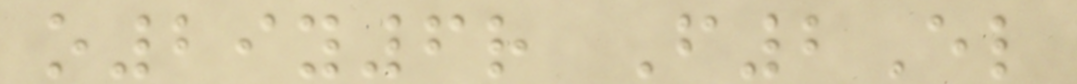o29y6r F2El
